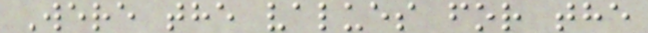Were the values for the
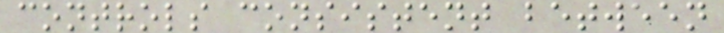controls consistent between
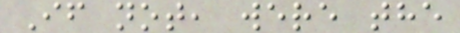If not, were the
